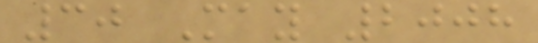30 May 2008
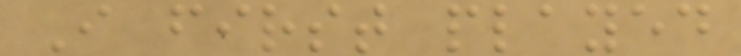I first played
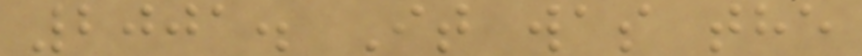2001. It was the
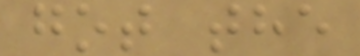got the
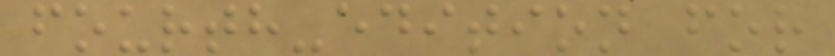fourth-edition for
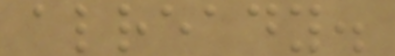already.
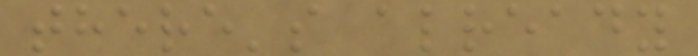there's already
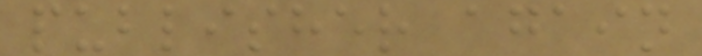publisher again
